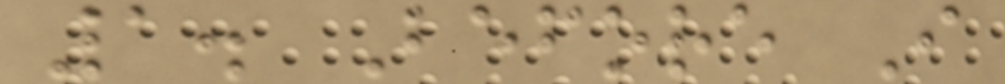1. Before I
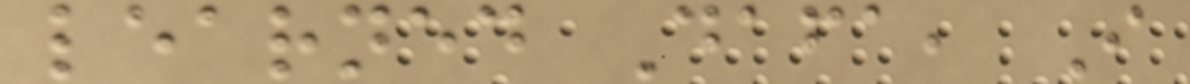learned Dafa, I
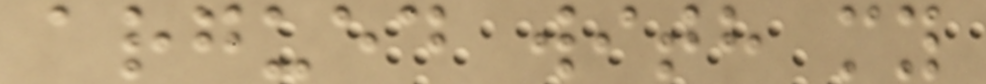argued with my
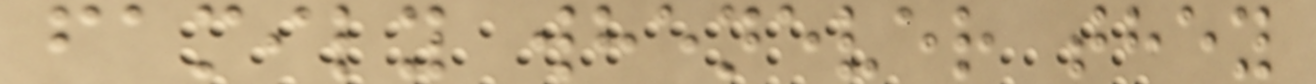family whenever they
